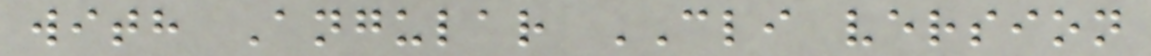with Angular CLI version
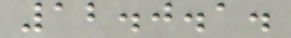12.0.1.
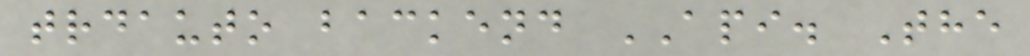trdauto backend API. The
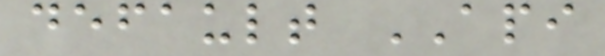default API
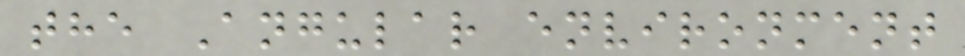the Angular environment
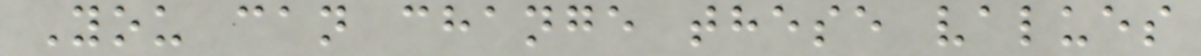You can change these values
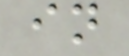in
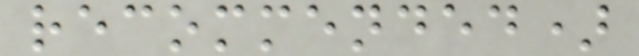recommended)
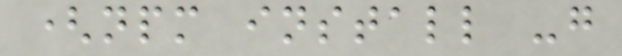(npm install -g
